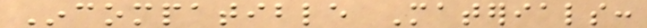Incompatible Materials:
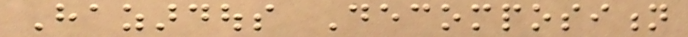Hazardous Decomposition
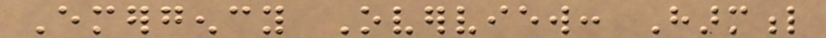Emergency Overview: Harmful
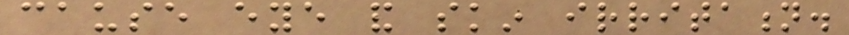cause eye and skin irritation.
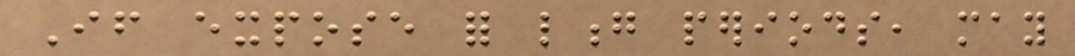If expose for long periods, may
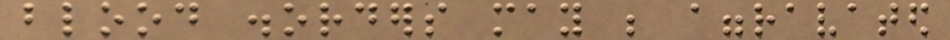blood disorders may be aggravated
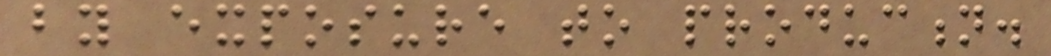by exposure to production.
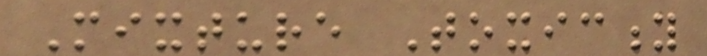Mixture Toxicity
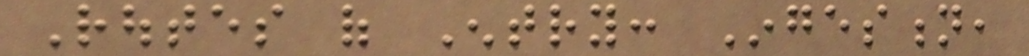Routes of Entry: Ingestion,
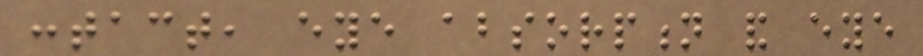contact, eye absorption and eye
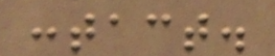contact.
